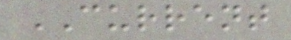CURRENT
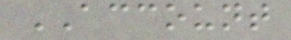ACCOUNT
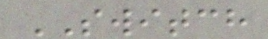SWITCH
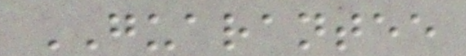GUARANTEE
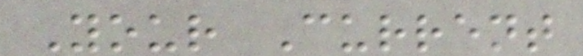Your Current
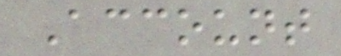Account
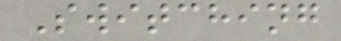Switching
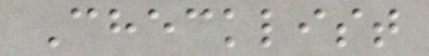Checklist
